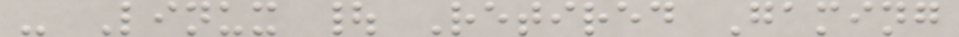- Linux | Retired Gaming
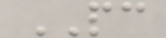PC
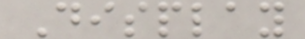Display
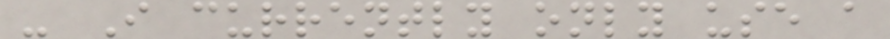- I currently only use a
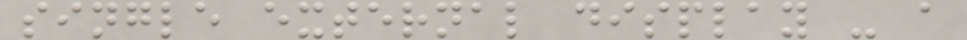single external display - a
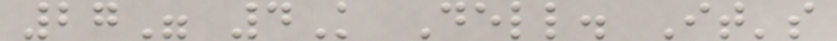27" 4K Dell. It's
